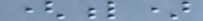(l)
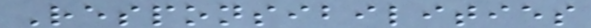Responsibilities
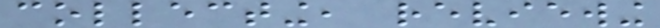collecting, reviewing
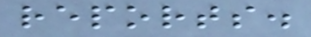reports.
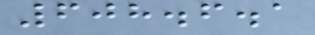608.6.1
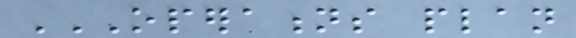OPERATIONS PLAN
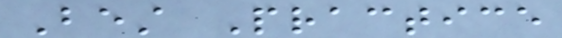Best Practice
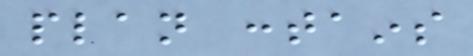plan contains
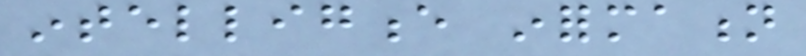intelligence information
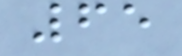65
